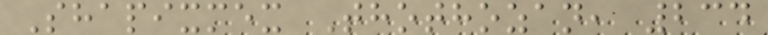Shapixmex Thothozan, 234
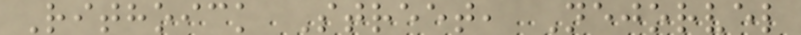Rithoick Street, Nejorvel
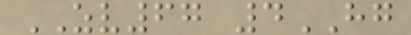ZV67 4HG
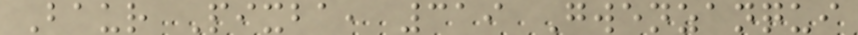Baur Pixba, 319 Gwenzanqui
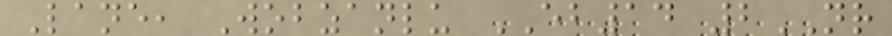Lane, Wobzanlu EB14 2NR
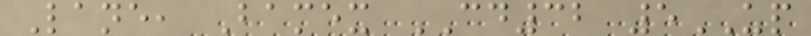Lane, Bamex CD32 5UP
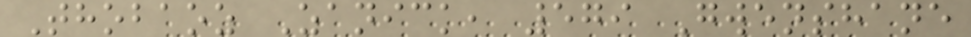Thobaoz Zanick, 579 Gwenshane
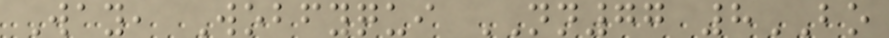Way, Wobfyqui NN77 8BO
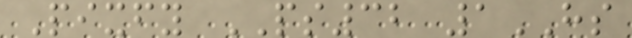Pixfy PS32 1HS
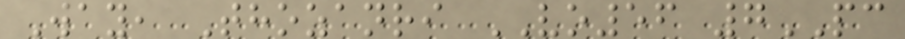Way, Thozanri VO56 7PC
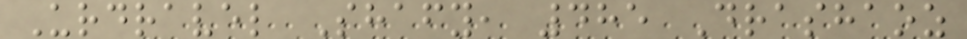Urdravel Shafy, 485 Drashaoz
